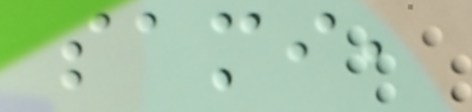sami,
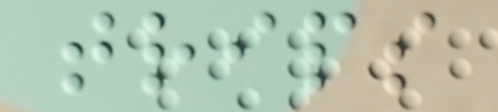trips
